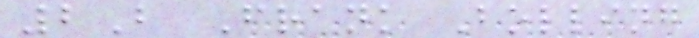2B Frank Bolling
